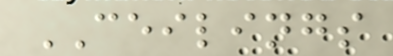CEILINGS
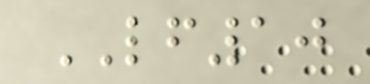LF10
